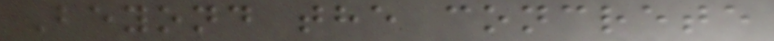Beyond the concrete
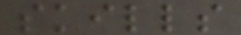skills
